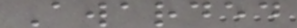Awarded
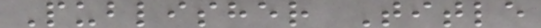Publisher Title
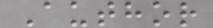Author
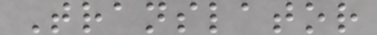Translator
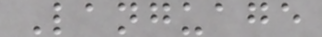Language
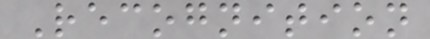Recognition
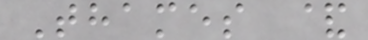Thames &
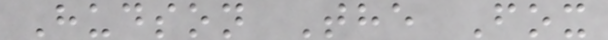Hudson The Fox
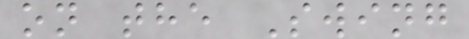on the Swing
